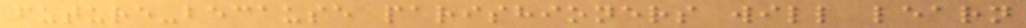future-because parishioners will learn
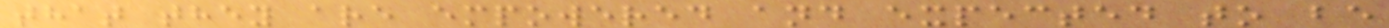that they are empowered and expected to be
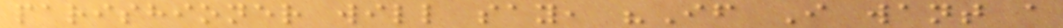parishioner will say, "If I want a
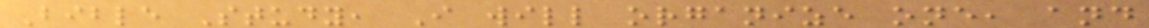Bible Study, I will organize one, and
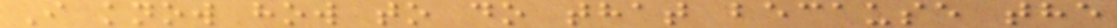I know how to do that because the
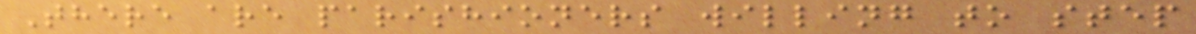There are parishioners willing to step
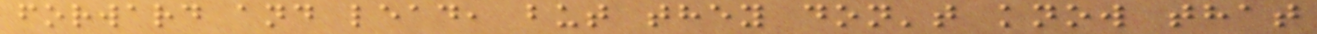forward and lead, but they don't know that
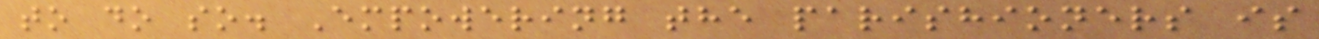to do so. Empowering the parishioners is
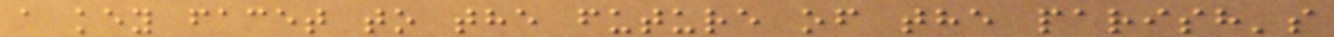a key facet to the future of the parish's
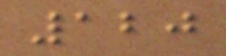120
